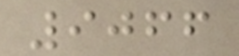9066
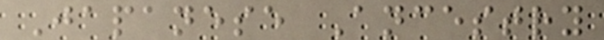Japanese Ancestry
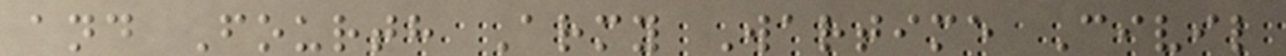and Fourth Army Wartime Civil
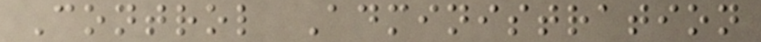Control Administration
